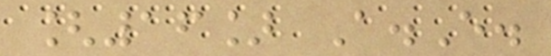[16] A.E.
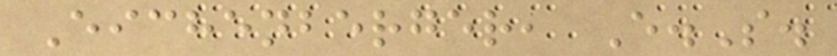Eichenberger, E.S.
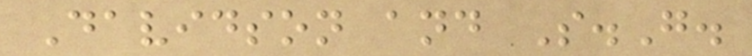Davidson and S.G.
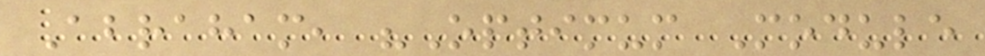Abraham, "Optimum Module
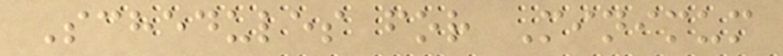Schedules for Minimum
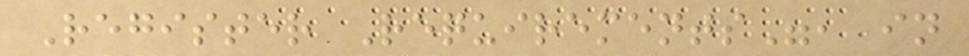Register Requirements", in
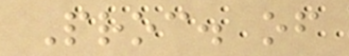Proc. of
